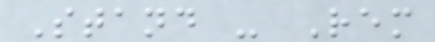Stand - Rem
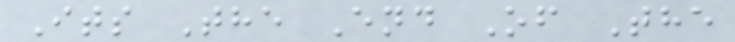Its The End Of The
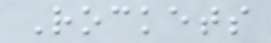Rockets
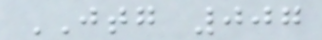JTG 007
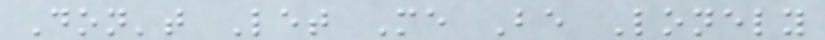Don't Let Me Be Lonely
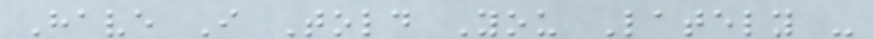Have I Told You Lately -
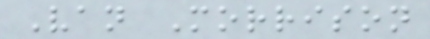Van Morrison
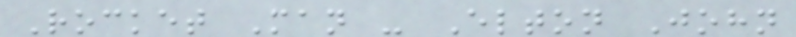Rocket Man - Elton John
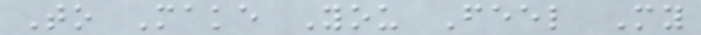To Make You Feel My
